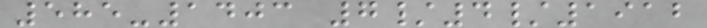585-1403 7/4/1912
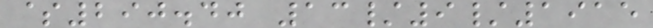$290.40 13/9/1915
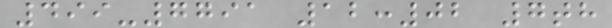499-7791 12:02 7th
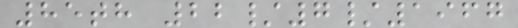85th 22/7/1967
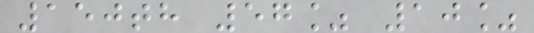150th 57% 10%
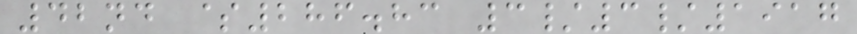42nd $286.83 3/3/1917
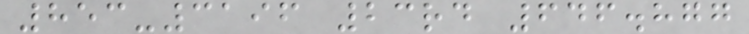853-3196 23rd 646.877
